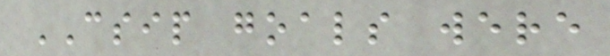CSIP goals were
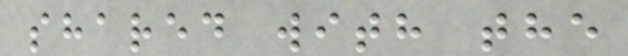shared with the
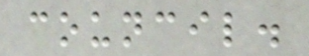council.
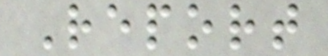Report
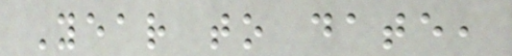Year to date,
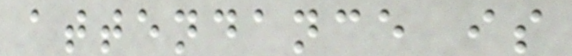attendance is
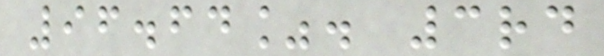96.64%. 3rd
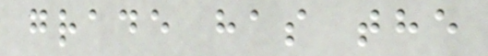grade has the
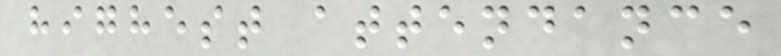highest attendance
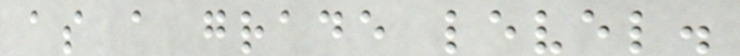as a grade level.
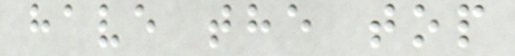have the top
